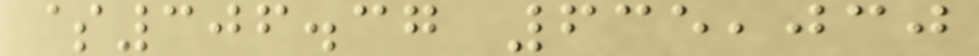$306.37 635,030
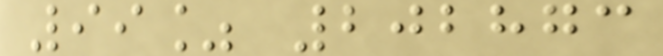99% 202873
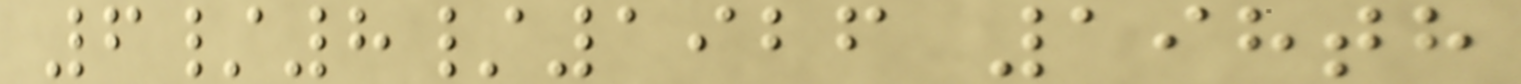6/8/1926 198th
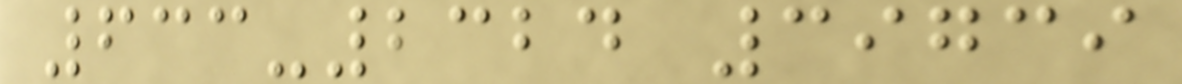633-2324 39739
